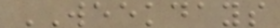WEEKDAYS
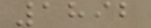1892
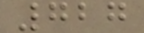727
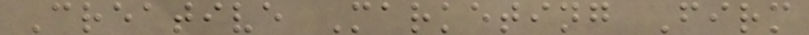Creative Marketing Firm
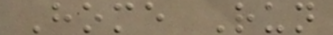Home Run
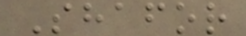Shafor
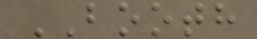BOOTH
